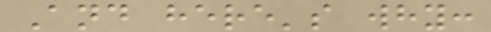And here's why:
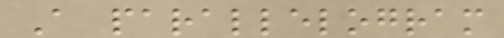A parallelogram
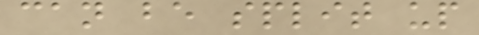can be split up
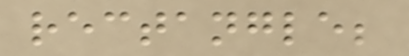rectangle;
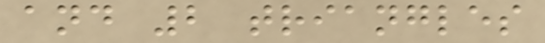and 2 triangles
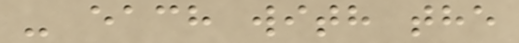- each with the
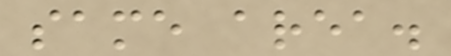same area.
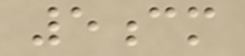5cm
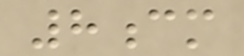8cm
